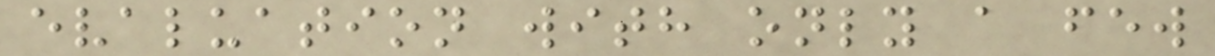evaluation with only a few
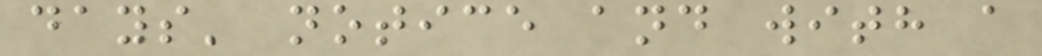days' notice and with a
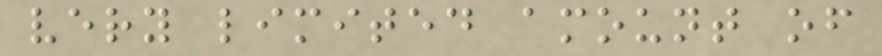very limited amount of
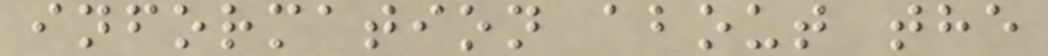information about the
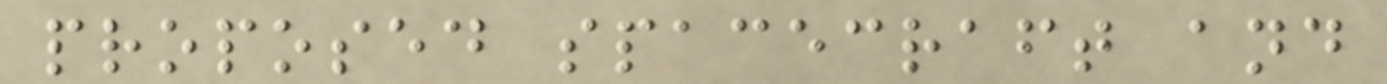proposed spacecraft and
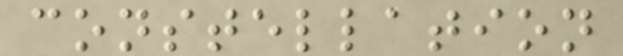constellation
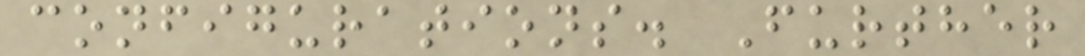configurations. Further
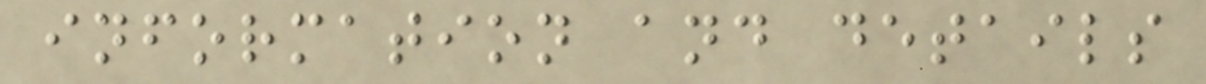information and details
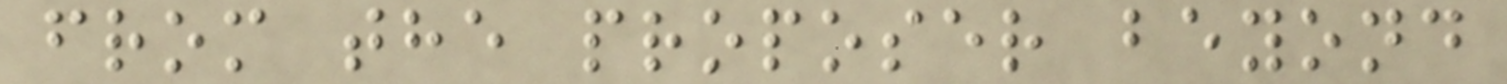from the proposer beyond
